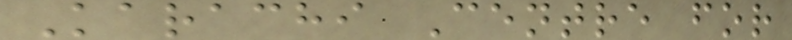Karachi Centre for
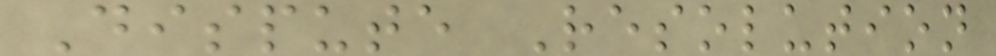Dispute Resolution
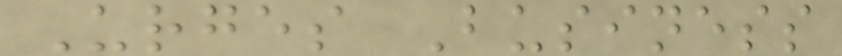Urges Business
